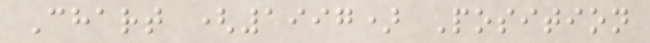Chart (1997) Position
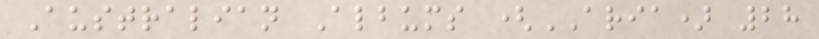Australian Albums (ARIA) 28
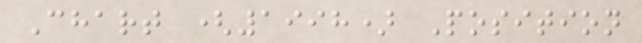Chart (1998) Position
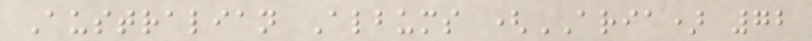Australian Albums (ARIA) 72
